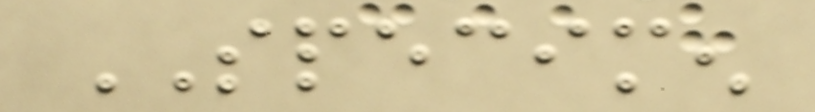SPECIMEN
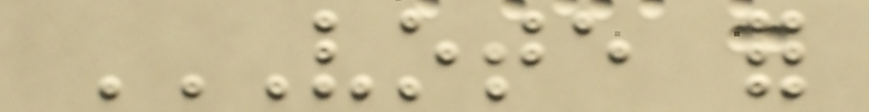VOTE FOR
